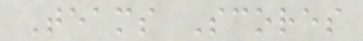Teams Scores
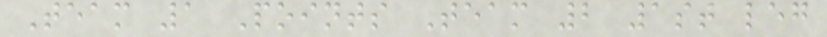Team 1 Points Team 2 1st leg
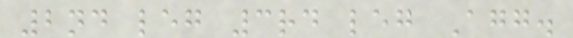2nd leg 3rd leg Agg.
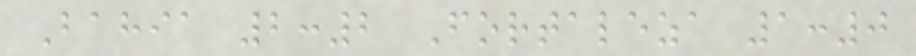Bahia 2:2 Fortaleza 1:0
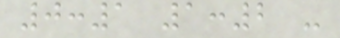0:1 1:2 -
